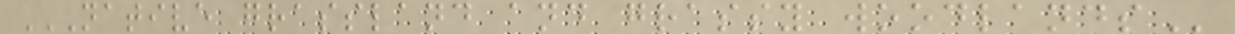NATIVE GRASSLAND AND GRASSY WOODLANDS
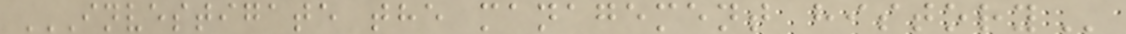INVESTIGATE THE MANAGEMENT HISTORY
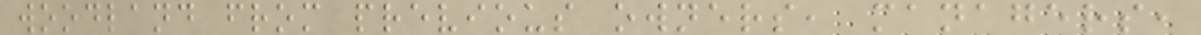woodland from previous owners, managers,
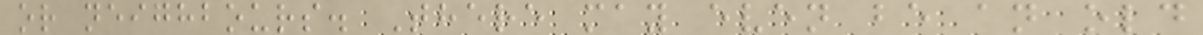or neighbours. There may even be an old
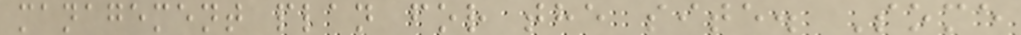management plan for the site. Some
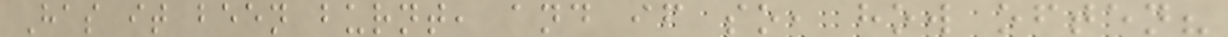Has it been burnt, and if so, how often?
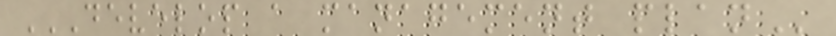DEVELOP A MANAGEMENT PLAN
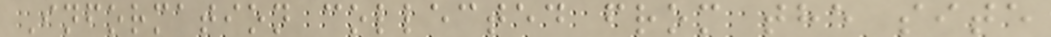Information collected from the site
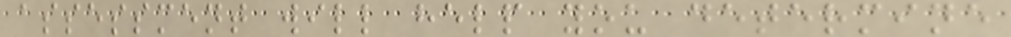assessment will help you determine
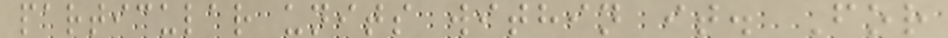particular units within it. For
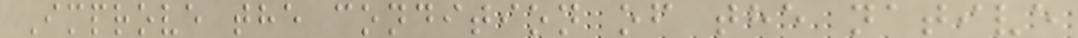Improve the condition of the native
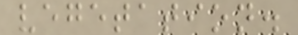vegetation.
